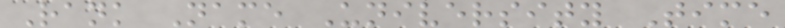Rank Name University Time
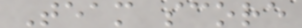Team score
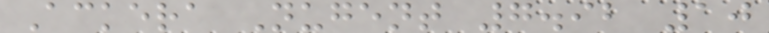Ackera Nugent 7.92 10
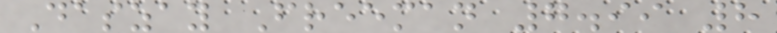Daszay Freeman 7.99 8
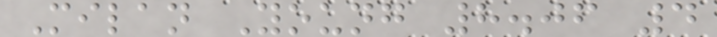Milan Young 8.06 4
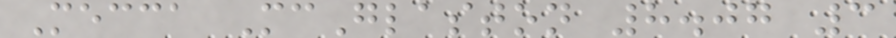Mecca McGlaston 8.07 3
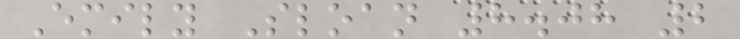Emily Sloan 8.08 2
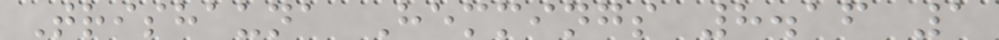Trishauna Hemmings 8.16 1
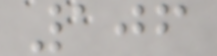106
